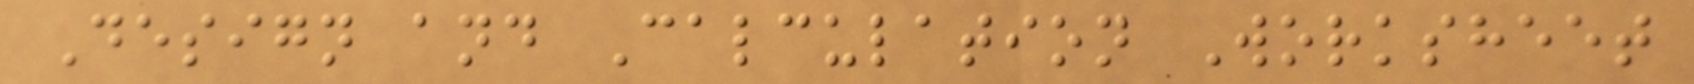Design and Calculation Worksheet
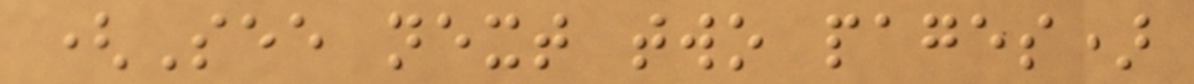(See next two pages)
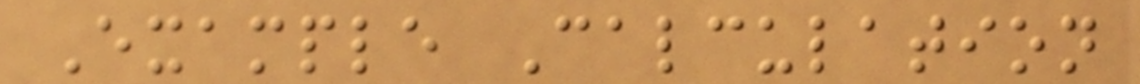Example Calculation
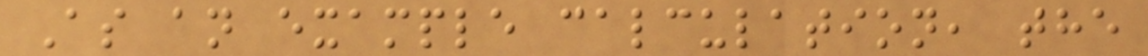As an example calculation, the
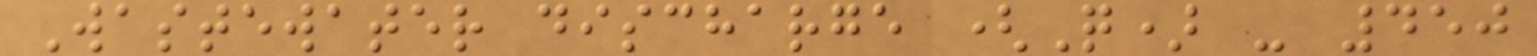Wastewater discharge (Q) - 450
